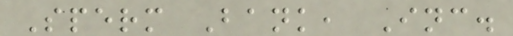Sperm Bank, Inc.
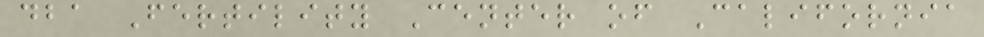dba Fertility Center of California
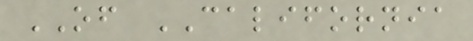OF CALIFORNIA
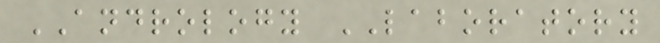ANDROLOGY LABORATORY
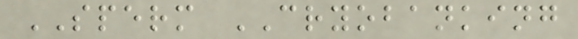SPERM CRYOBANKING
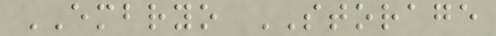EMBRYO STORAGE
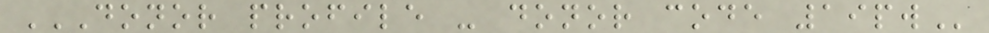DONOR PROFILE - DONOR CODE 19PW
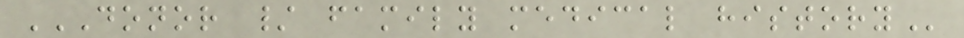DONOR / FAMILY MEDICAL HISTORY
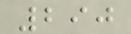290
